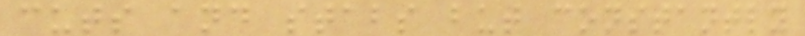cuts and stabs but constantly
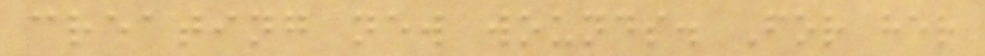creating new wounds. For her
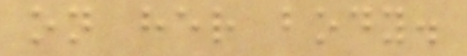on her body.
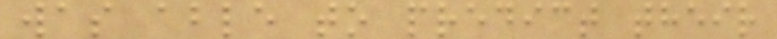was able to predict their
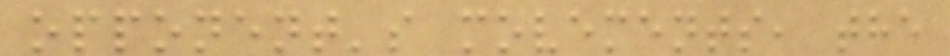opponent's movements, the
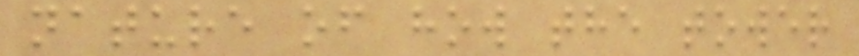nature of how the tower
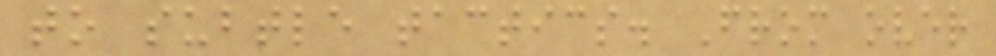to subtle tactics. From over
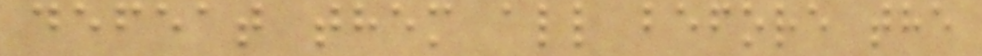defeat them all before the
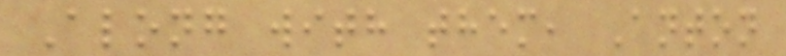Along with them, Anton
